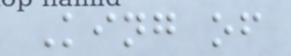King of
